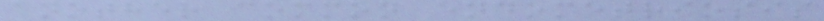another common endometriosis
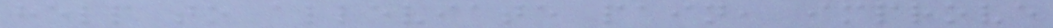help to alleviate pain, improve
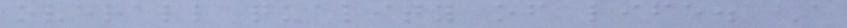overall quality of life. A
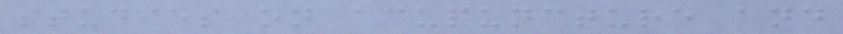studies on acupuncture and
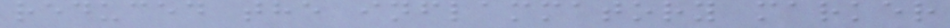reduced the inflammatory marker
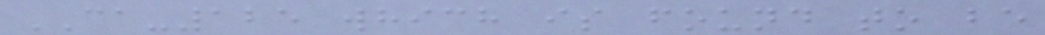CA-125 which is found to be
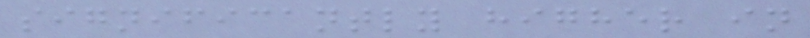significantly higher in
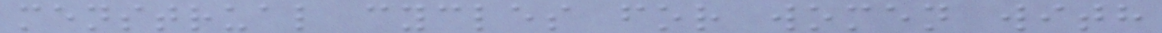menstrual cycles for women with
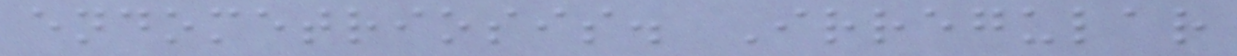endometriosis. Irregular
